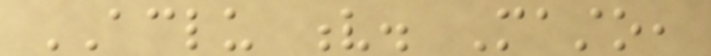ACLU v. Masto,
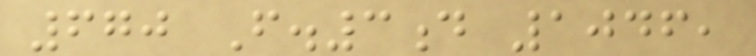670 F.3d 1046,
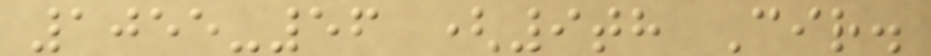1055-56 (9th Cir.
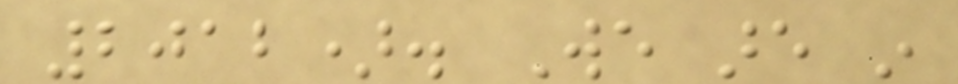2012). We are in
